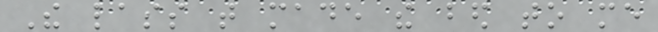The lass that made the bed to me
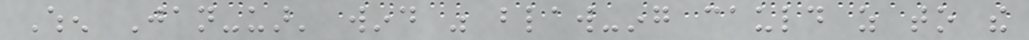When Jan-uar' wind was blaw-ing cauld as to the
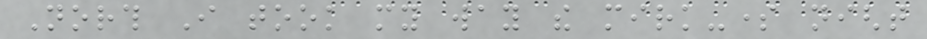North I took my way the mirk-some night
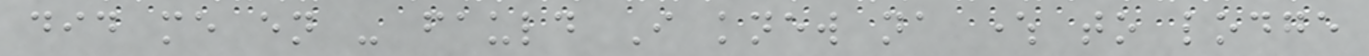did me en - fauld I knew na where to lodge
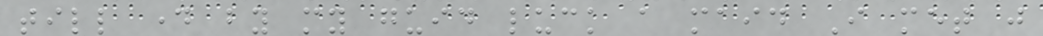till day by my guid luck a maid I met just
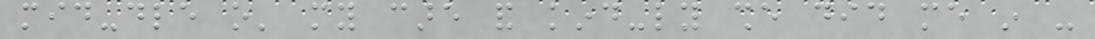mid-dle o' my care and kind-ly she did me in -
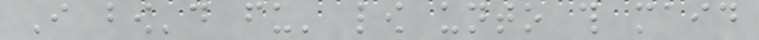I bow'd fu' low unto this maid
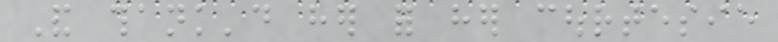And thank'd her for her courtesie
